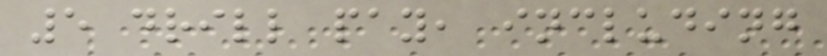5 drill pay, including
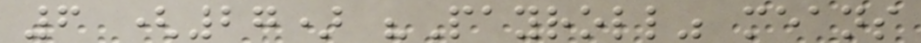6 (27) "Payroll" means
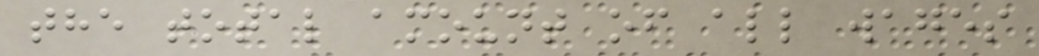the total amount of all wages
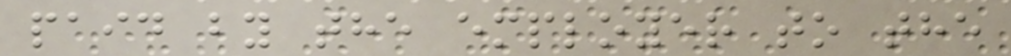paid by the employer to the
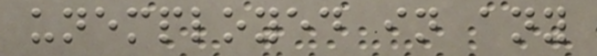unemployed in any
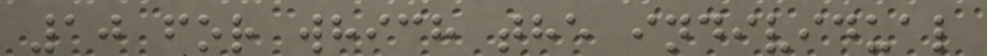10 for which the individual
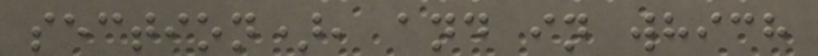section), and in which
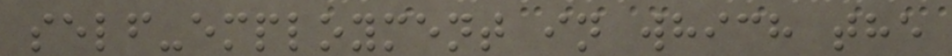self-employment in which the
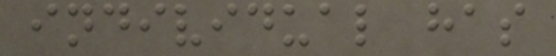individual has
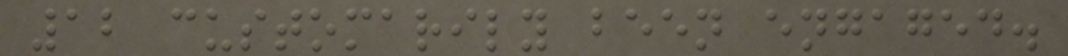12 customarily been engaged.
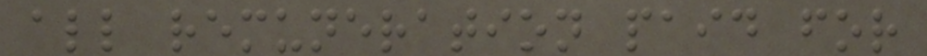all remuneration paid for
